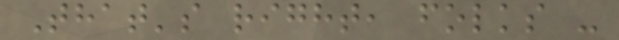That's right, folks -
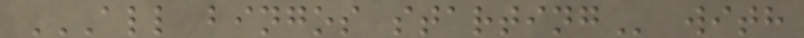ALL BINGOS STARTING with
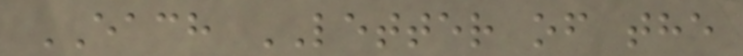EACH LETTER of the
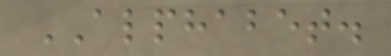ALPHABET.
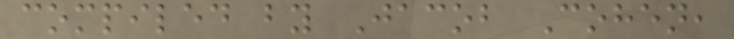compiled by Jacob Cohen,
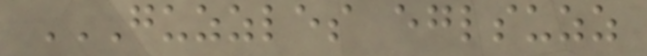GUZZLES EGLSUZZ
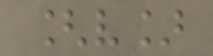[v]
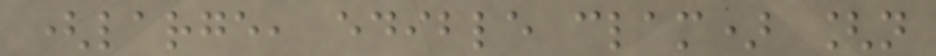(large, edible clam) [n
